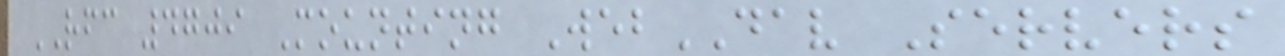RFC 4709 Mounting WebDAV Servers
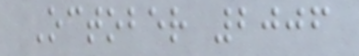October 2006
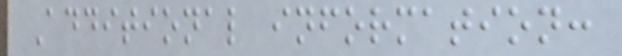Additional information:
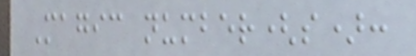Magic number(s):
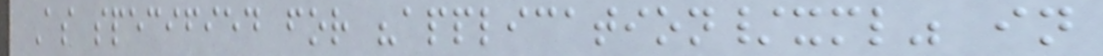As specified for "application/xml" in
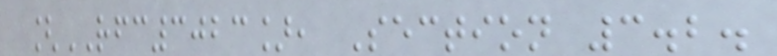[RFC3023], Section 3.2.
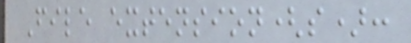File extension(s):
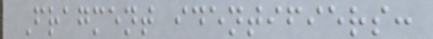Fragment identifiers:
